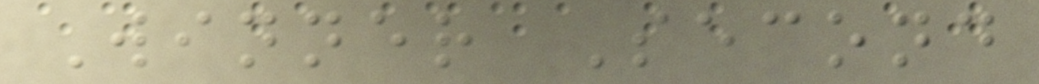Winner Second
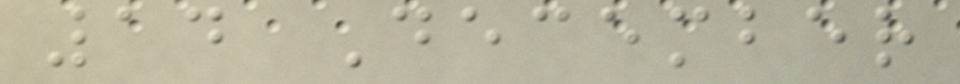14 December
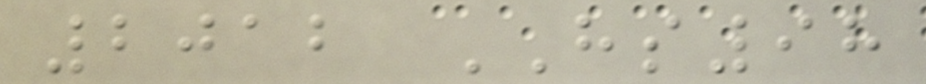2012 HS98
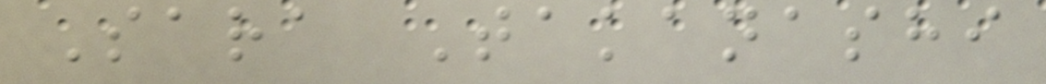Sara Takanashi
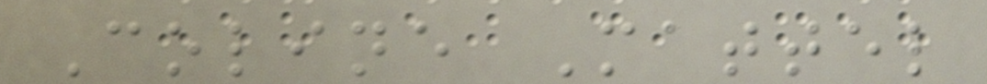Coline Mattel
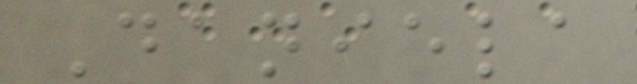Daniela
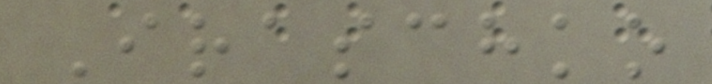Iraschko
